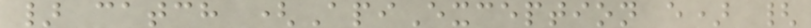} catch (ApiException e) {
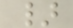}
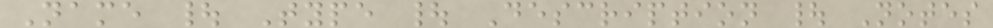Name | Type | Description | Notes
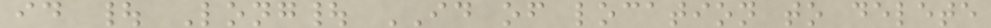id | Long| ID of location to delete
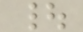|
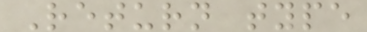Return type
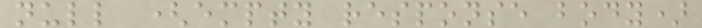null (empty response body)
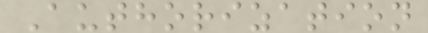Authorization
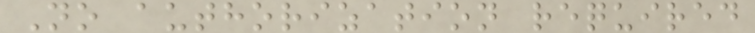No authorization required
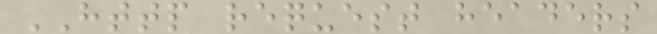HTTP request headers
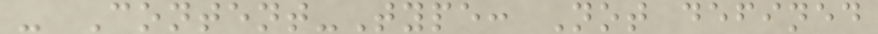- Content-Type: Not defined
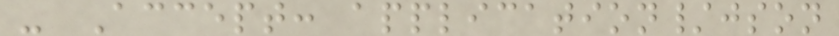- Accept: application/json
